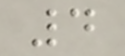4
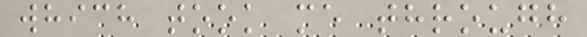which took me through
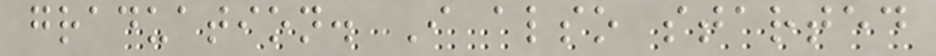graduation. I also started
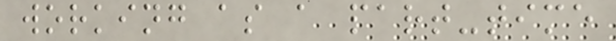working as a part-time
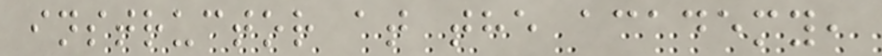instructor at the academy,
